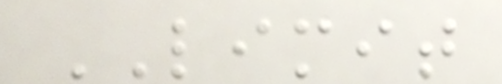LIMIT
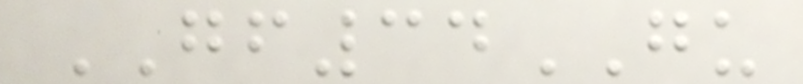GF34GU
